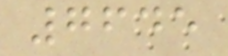7645
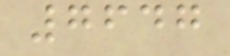7647
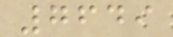7649
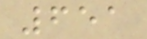651
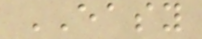EASY
